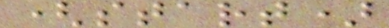(start)
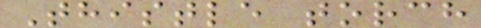Thistle torch
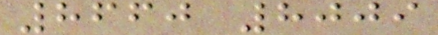8660 8009
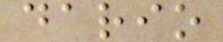dario
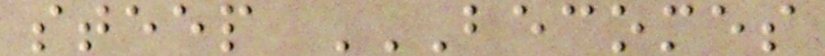steep BECOMES
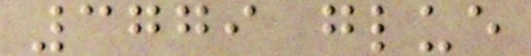3779 glue
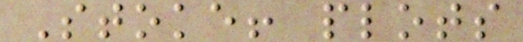Stoke! plots
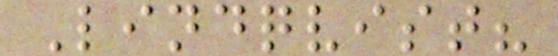Lindqvist?
